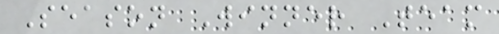Season Winner Team
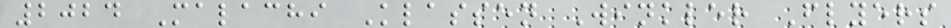2024 Malachi Klassen Winkler Flyers
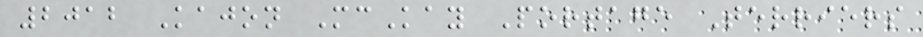2012 Kajon McKay Portage Terriers
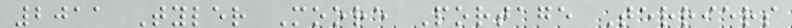2011 Tyler Moore Portage Terriers
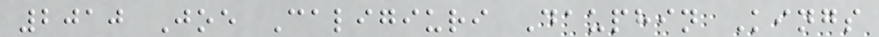2010 Joe Caligiuri Dauphin Kings
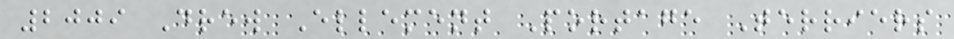2009 Drew Ellement Portage Terriers
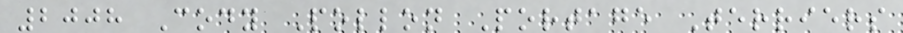2008 Cody Pollon Portage Terriers
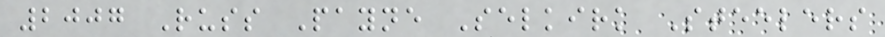2007 Russ Payne Selkirk Steelers
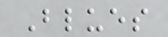Blues
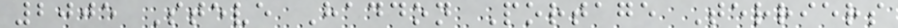2005 Steve Haddon Portage Terriers
